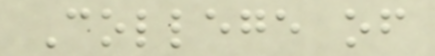College of
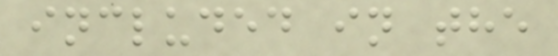included in the
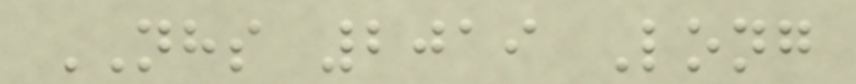NHS 2019 Long
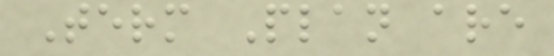Term Plan are
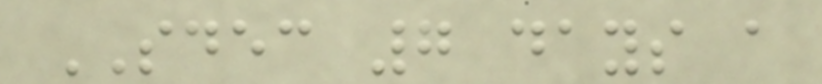SDEC 7 days a
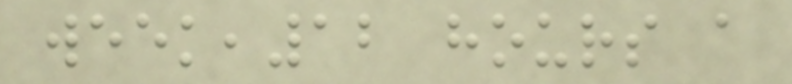week,12 hours a
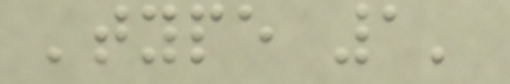'type 1'
